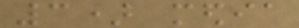3) media
